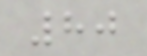80
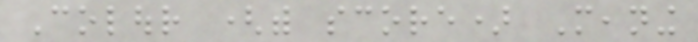Colour (with score) Meaning
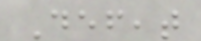Defeat
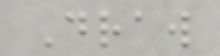Draw
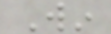Win
